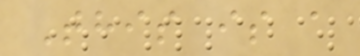This is a
